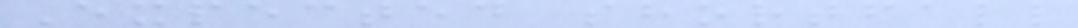Expected shortfall
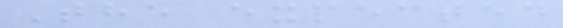The expected
